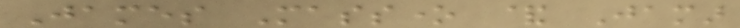James Massone & Jamar
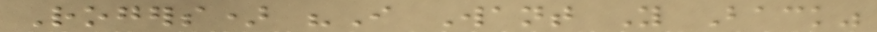Rogers) "I Want You Back"
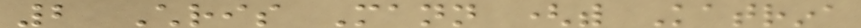2 Chris Mann (with Katrina
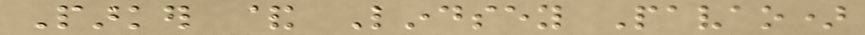Parker & Lindsey Pavao)
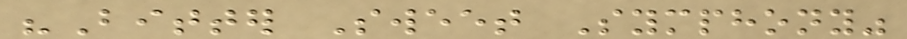"Bitter Sweet Symphony"
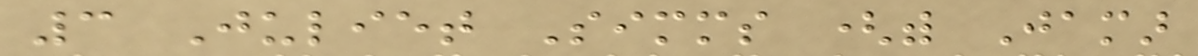3 Juliet Simms (with Jamar
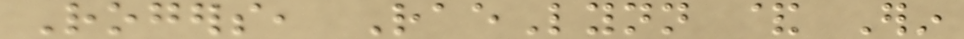Rogers, RaeLynn & Erin
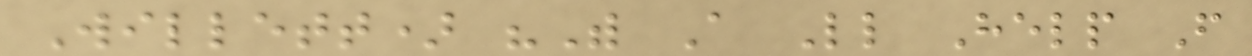Willett) "With A Little Help From
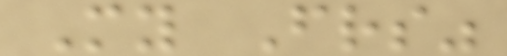My Friends"
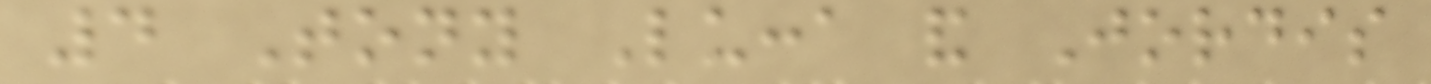4 Tony Lucca and Jordis
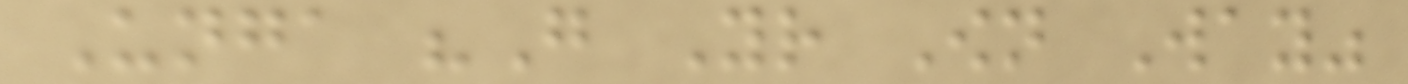Unga "Go Your Own Way"
